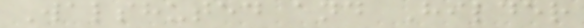Walshuted and Hilder
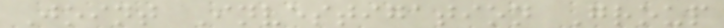Joint Investigation Group
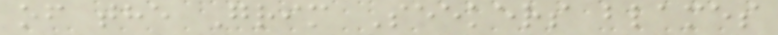of the Grim Seekers blames
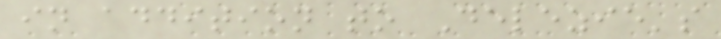in addition to Delezie's
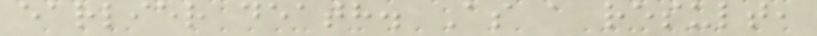earlier death. As a result,
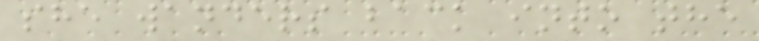she wanders back into the
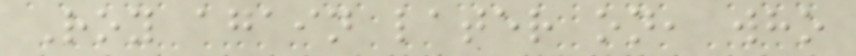Roy again later on, who
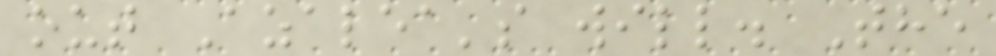out Azalea's will. The
